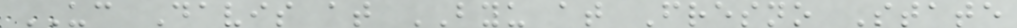UC Davis at BYU at Fresno State
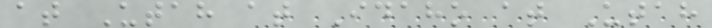at Utah at Idaho at Utah
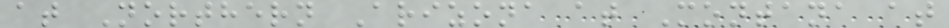at Northern Arizona at Montana at
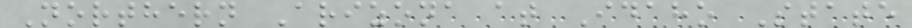Northern Arizona at Idaho State
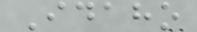Idaho
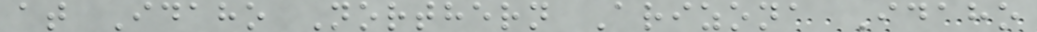at Idaho Northern Arizona Idaho
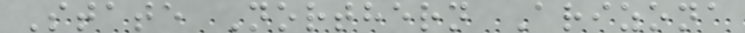State Northern Arizona
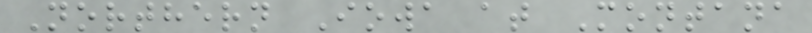Northern Iowa at Montana
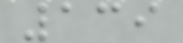139
